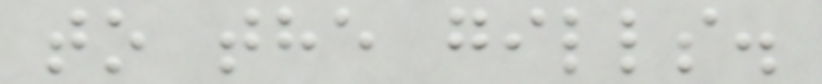to the gills.
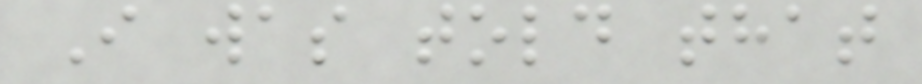I was told that
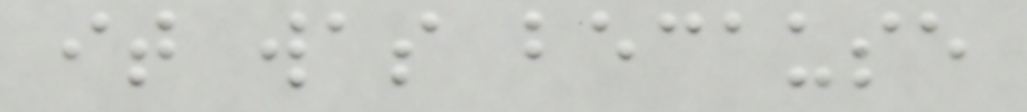it was because
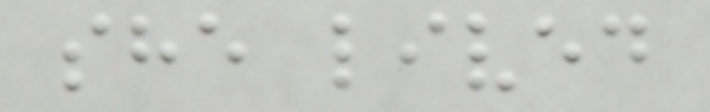she lived
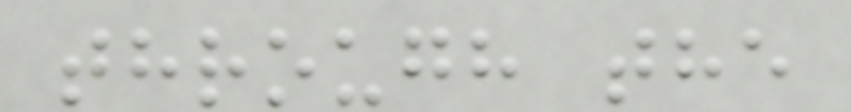through the
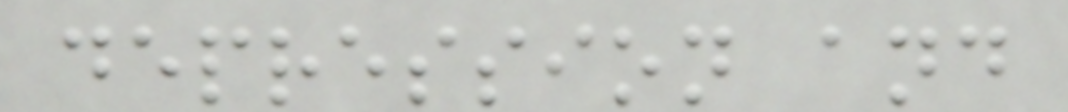depression and
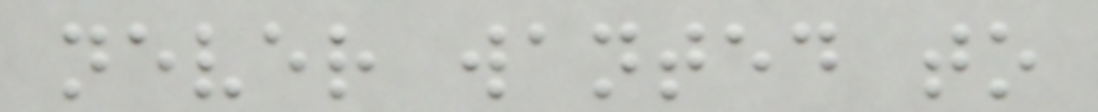never wanted to
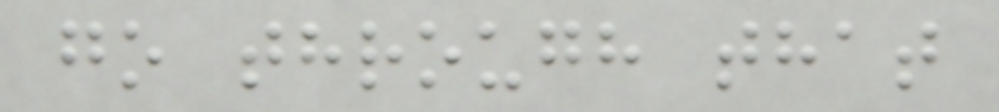go through that
